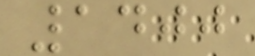1400
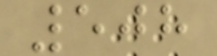508
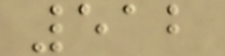512
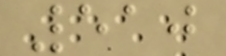510
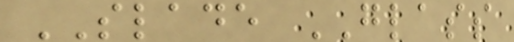SLADE GLASS
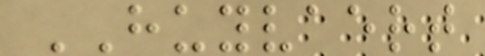HUYVAERT
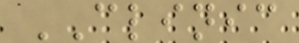CLINIC
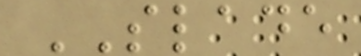SLADE
